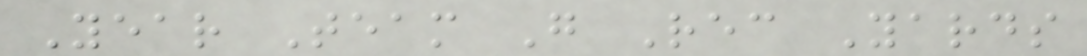Year Team G Rec Yards
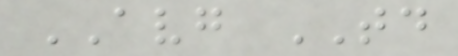AVG TD
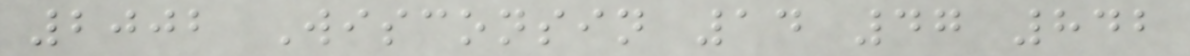2002 Wisconsin 14 47 842
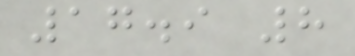17.9 8
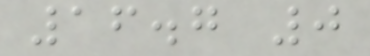16.7 0
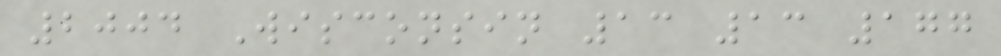2004 Wisconsin 13 13 177
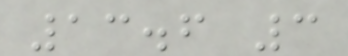13.6 3
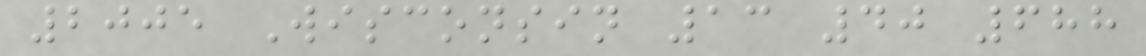2005 Wisconsin 13 40 688
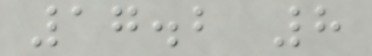17.2 8
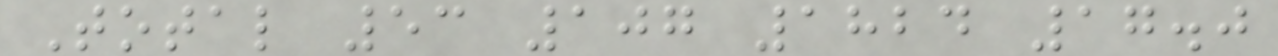Total 53 107 1824 17.0
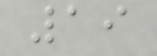19
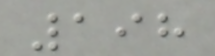198
